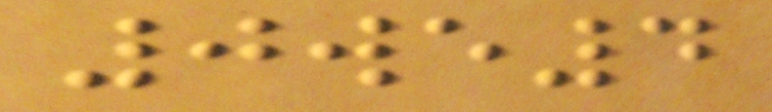0we4
